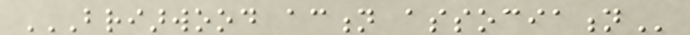BRIARWOOD ACTION ASSOCIATION
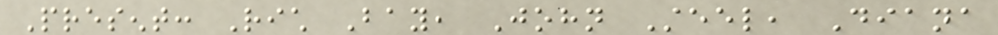Present: Rich Bay, John Steel, Diana
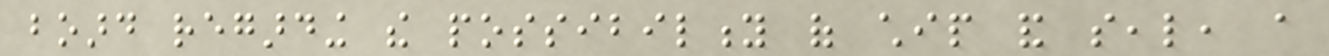board regarding the possibility of chip and seal, a
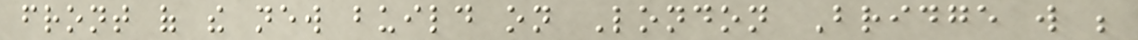front of the new build on London Bridge will be
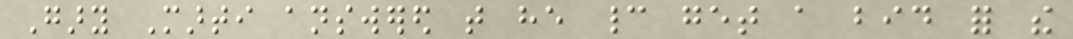Gary Marti answered that he cannot get a bid for the
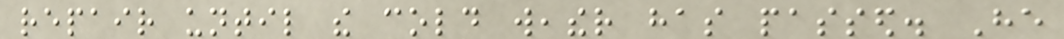repair until the cold weather has passed. He
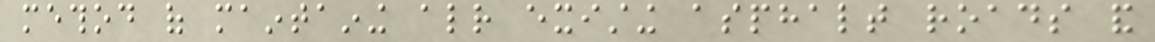method of maintaining already existing asphalt roads and
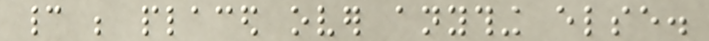cannot be placed over anything else.
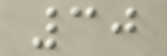30
